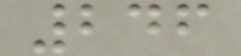246
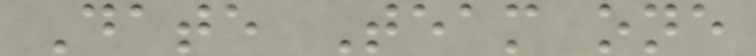Date Team one
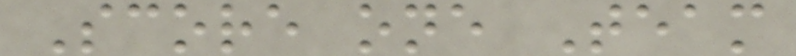Score one Team
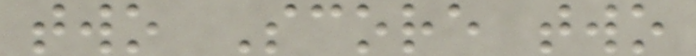two Score two
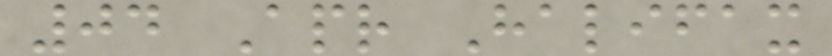04 Apr Halifax
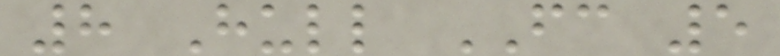8 Hull FC 5
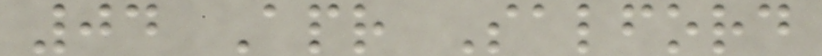04 Apr Salford
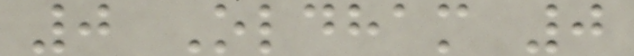0 Oldham 0
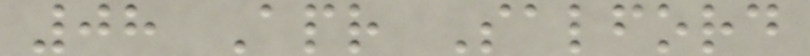08 Apr Salford
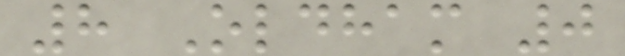8 Oldham 0
